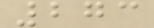273
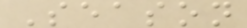Season
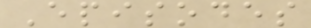Episodes
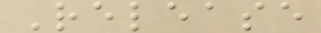Release
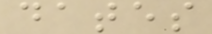dates
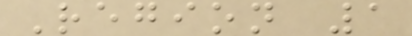Region 1
